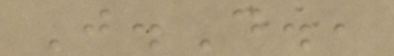J.D.,
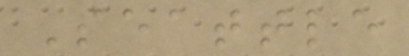Seattle
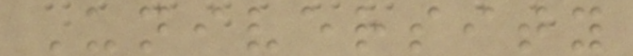University
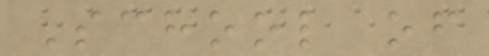School of
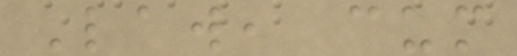Law, cum
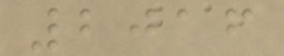2016
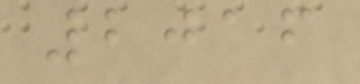2016
